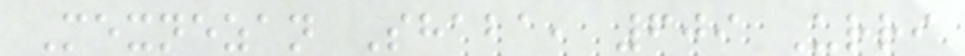Mexnezan Shaba, 609 Urri
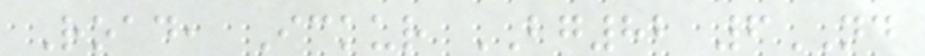Road, Ickur BG82 6ND
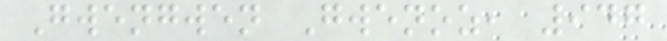Gwengwen Gwenoz, 947
